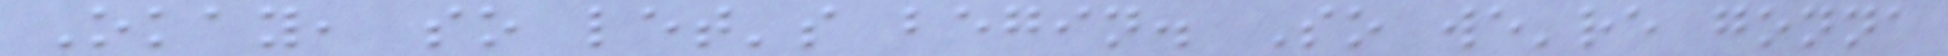Okay, so let's begin. So we're gonna
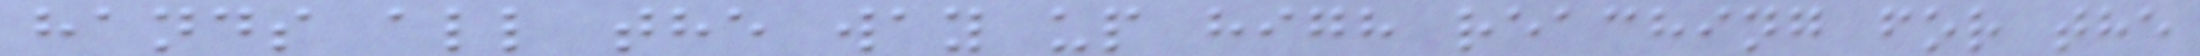hands all the way up high reaching for the
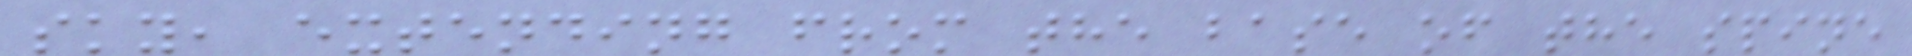sky, extending from the base of the spine
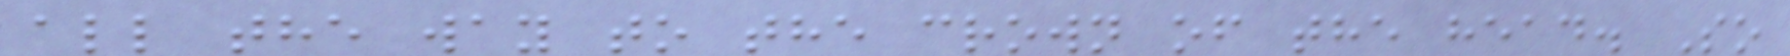all the way to the crown of the head. So
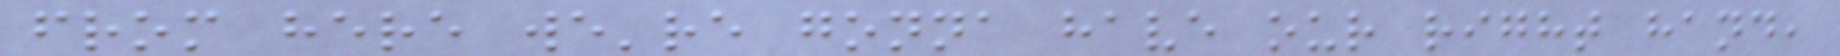from here we're gonna have our right hand,
